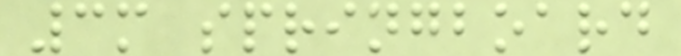3m springboard
